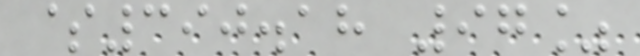$390.18 97%
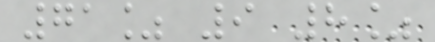71% 9 8%
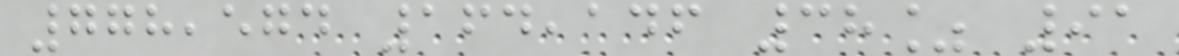778,574 164,146 38% 91
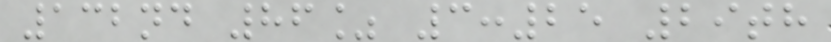132nd 86% 3:25 29th
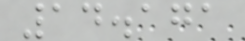14.171
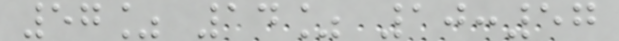57% 14% 10:57
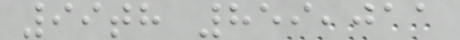99th 859,011
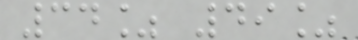34% 49%
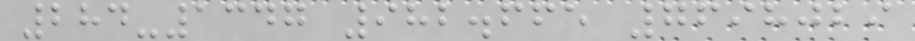284-1347 982.665 7698029
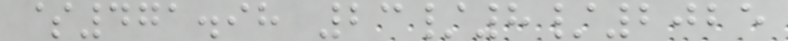$471.98 23/8/2025
